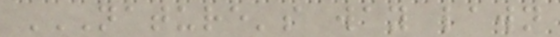NATURE'S WAY LAWN
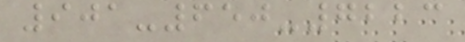901-650-7223
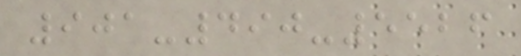901-490-5526
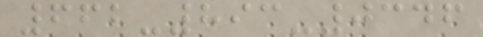662-893-0346
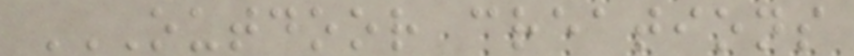OUTDOOR CREATIONS
